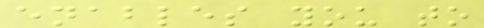enables you to
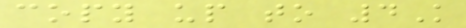copy up to 4K
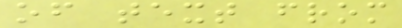of text from
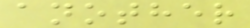another
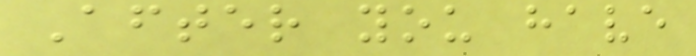After you have
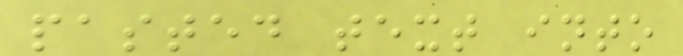pasted text into
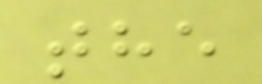the
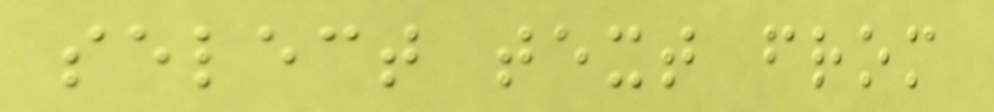select text from
